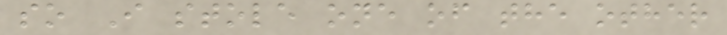so I stole one of the other
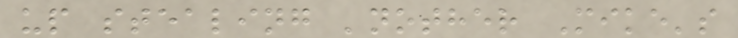up stealing 'nother Mike's
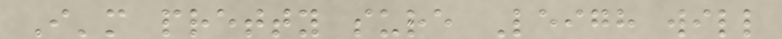I'm pretty sure Leigh will
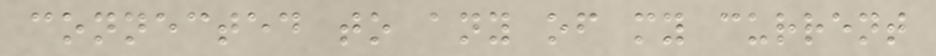connected to any of my current
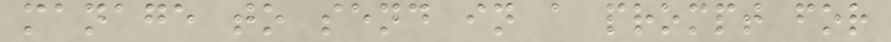manage to send in a prompt for
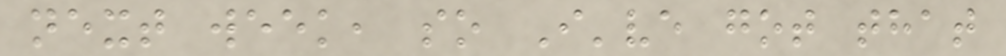next week, so I've got that
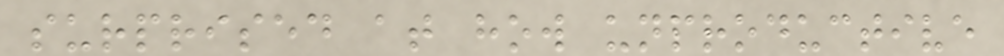surprised at how unproductive
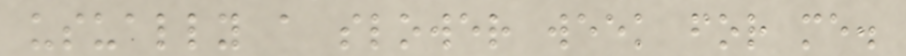usually a slower week for me.
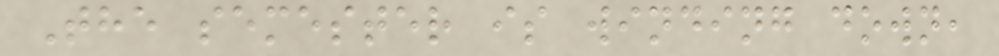The semester is winding down,
